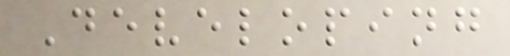Developing
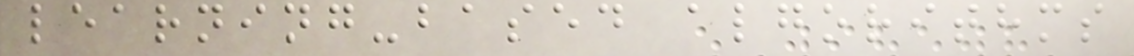learning-based algorithms
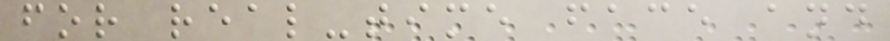for real-time face and
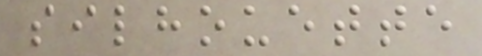silhouette
